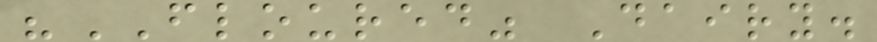"FLOURED" Dairy.
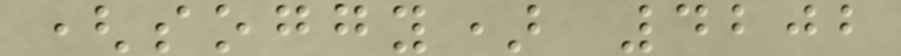(soggy) 4202
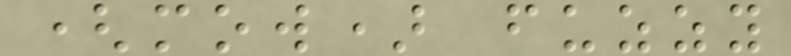(mow) fuzzy
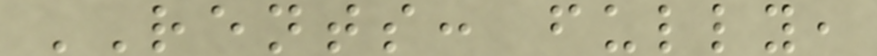RENTS: fully,
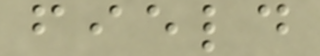field
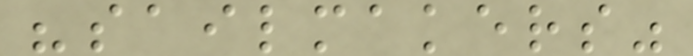"sailmakers"
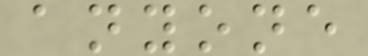anyone
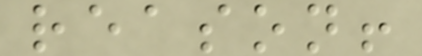reason!
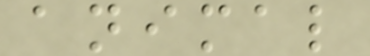animal
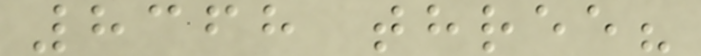8368 three?
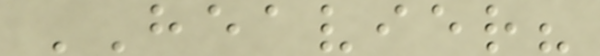HEAVIER?
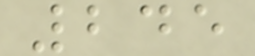245
